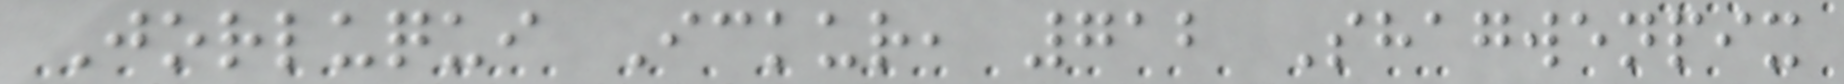Jorluqui Ickur, 712 Shagwenpix
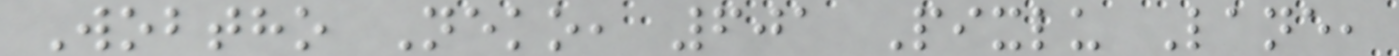Wobtho Neko, 601 Pixlu Lane,
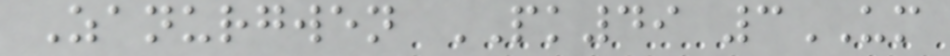Zanurgwen PK49 3UM
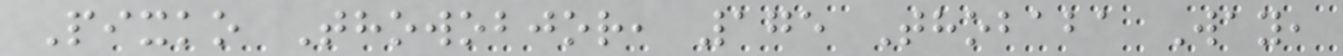Pixko Thowobjor, 175 Thobaba Way,
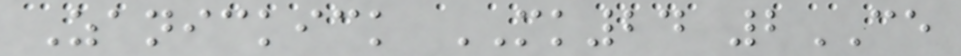Zanickick MK24 2CE
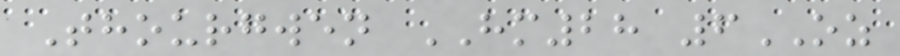Thourgwen HM28 6OZ
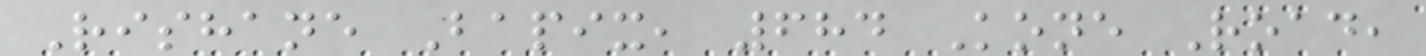Rishane Bapix, 684 Kone Road,
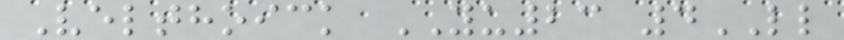Velthoick YU23 4LL
